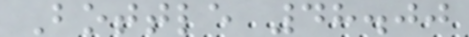Bottle 48.00
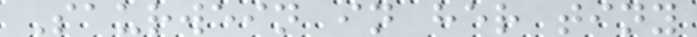Saurwein in her tiny
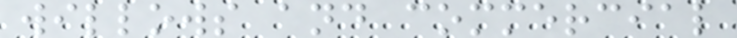willows and commercial
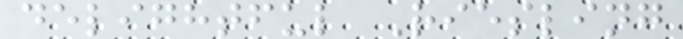delightful Riesling
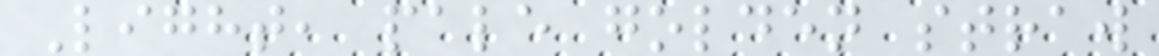Light, pale golden straw
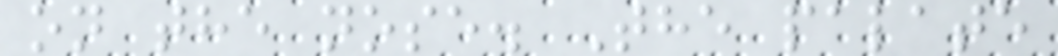on the nose. The palate
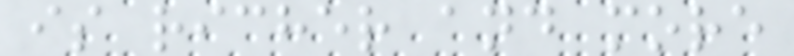is richer and more
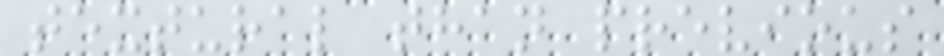textural than previous
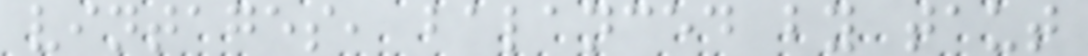vintages, balanced by taut
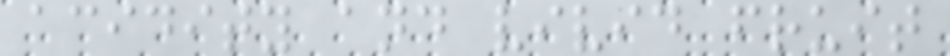acidity and vivid fruit
